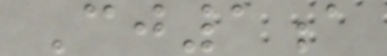Cj1a
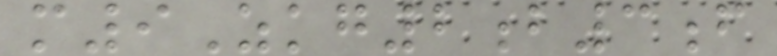m9Zkg2b3f
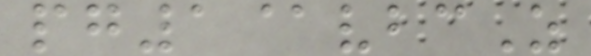pg1@vbcZ
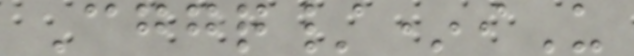Cggq/*iU
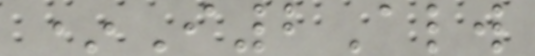*I2Alw
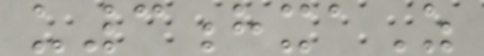u3hxaZ
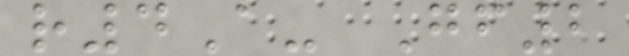r4A- Gf2
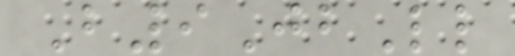B9JbLl
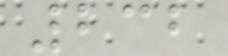232
